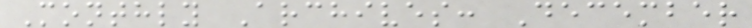Monthly Archives: December
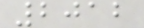2012
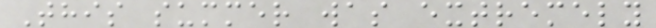This summer was extremely
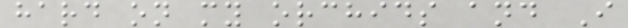hard on my orchids and I
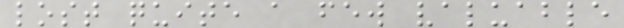lost quite a few valuable
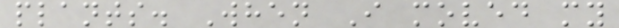plants. When I moved my
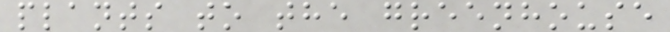plants to the greenhouse
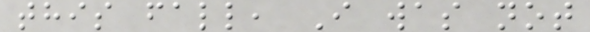this fall, I was not
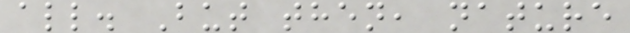all. But then, nature
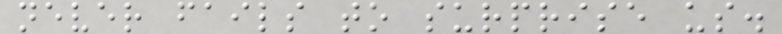never fails to surprise us.
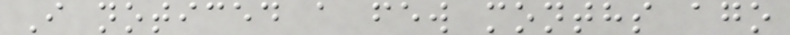I noticed a few months ago
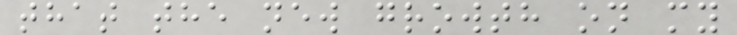that the new growth on my
